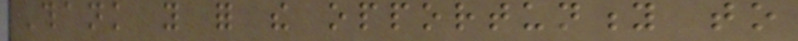Thank you for the opportunity to
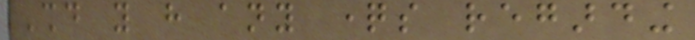Should you have any questions regarding
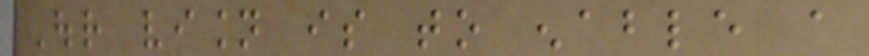Our vision is to enable a
